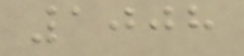1008
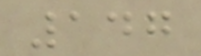147
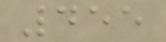455
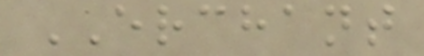ERCHANT
